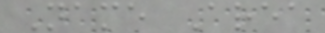Name Area
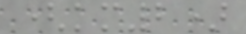(km2)
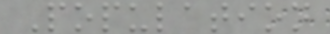Population
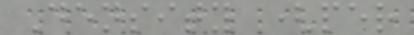Density (per
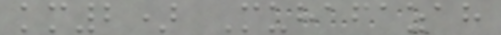km2) Muhafazah
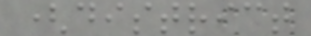(district
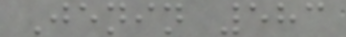Jenin 583
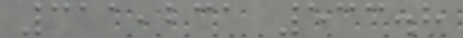311,231 533.8
